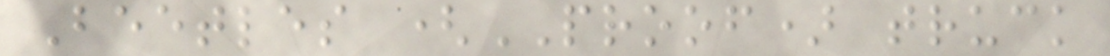Beetles (PROOF) truck
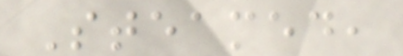Steamed,
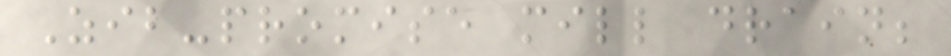Zib-promise mill drain;
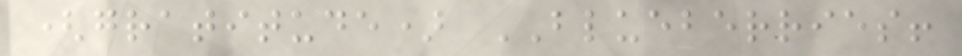(gratitude) BLUEBERRIES!
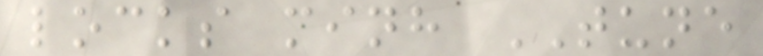locks minh TUNE
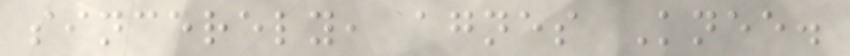sincerely, agnes Knee.
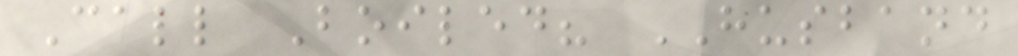Call Boiled? HUSBAND
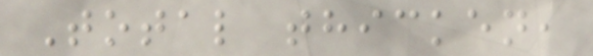Total thicken,
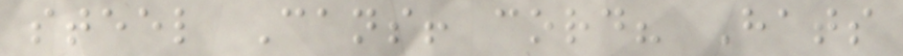steel Cans! cord? Hats
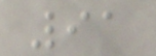91
